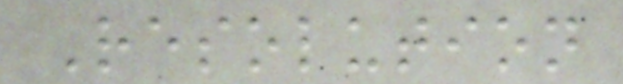Resolution
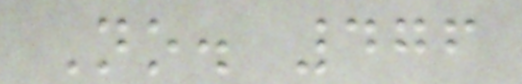No. 476
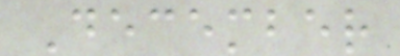December
